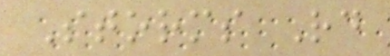Storms Rd
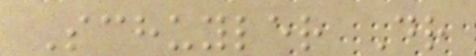Schuyler Dr
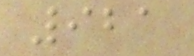921
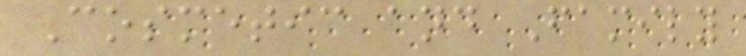Cosmetic and Family
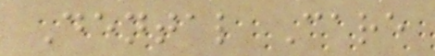Dental Care
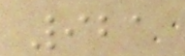921
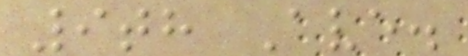9th Ave.
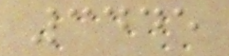3445
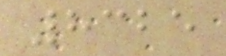8325
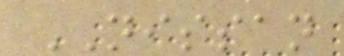NISSAN
